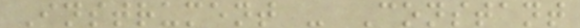Instrument - Constant
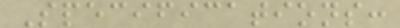Specifications:
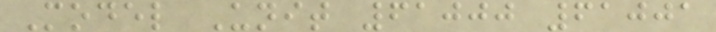Model Unit 61000 61001
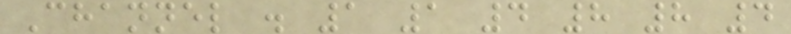Channel . 1 1 4 8 8 4
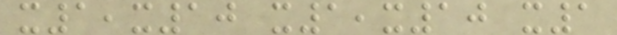x1,x10 x1,x10 x1
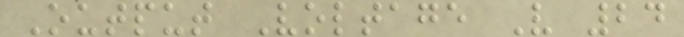Output Voltage V 24
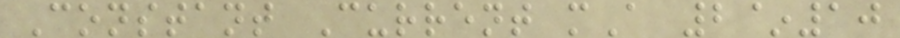Constant Current mA 2~10
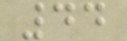44
